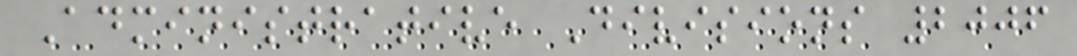Administrative Divisions 2006
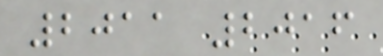2011 2016
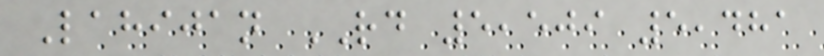Lahijan RD 5,509 5,481
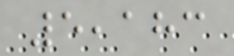5,183
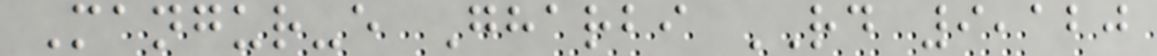Mangur-e Gharbi RD 9,120
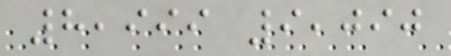8,999 9,090
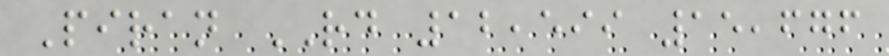Piran RD 12,599 15,676
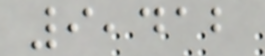9,412
